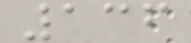136
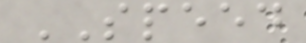SPEED
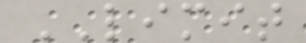LIMIT
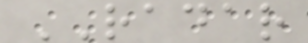RADAR
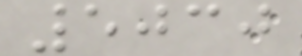5030
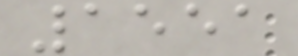1551
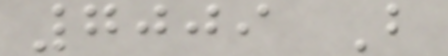7009 B
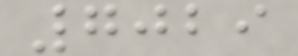7029
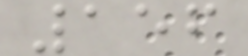156
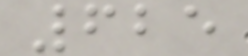625
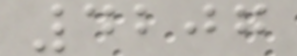4207
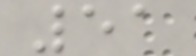51
